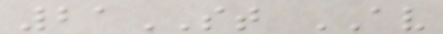21ST AV
